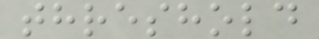threshold
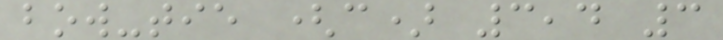bow-tie (c) 3,4 3
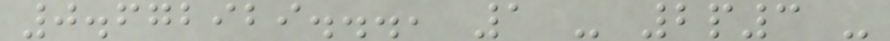0.672929..., 1 - 2p3 -
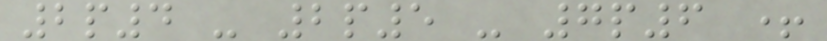2p4 - 2p5 - 7p6 +
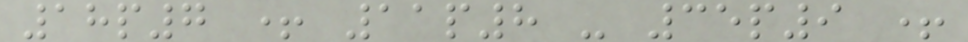18p7 + 11p8 - 35p9 +
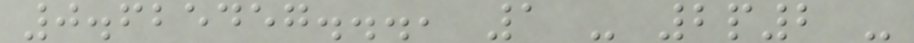0.625457..., 1 - 2p2 -
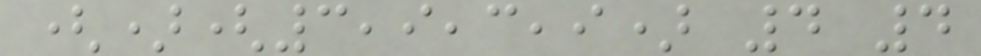()(3,9,3,9) 4 4
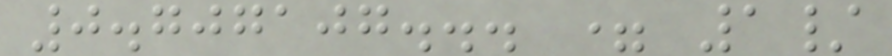0.707107... = 1/
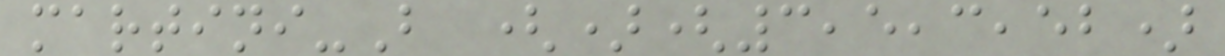martini-B ()(3,5,3,52)
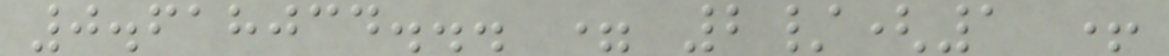0.618034... = 2/(1 +
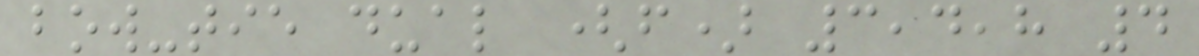bow-tie dual (f) 3,4,8 4
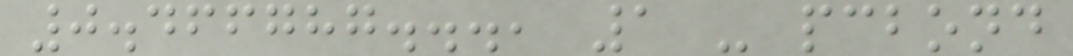0.466787..., 1 - pcbond
